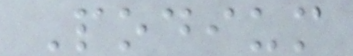Podium
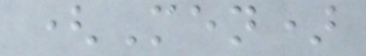(Men)
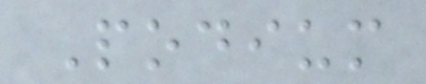Podium
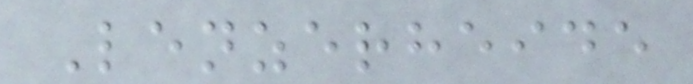Lenzerheide
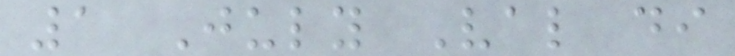1 July Val di
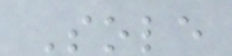Sole
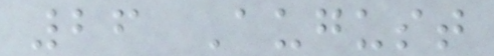26 August
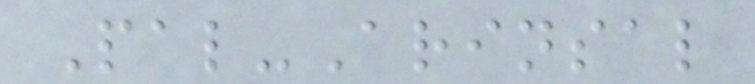Pal-Arinsal
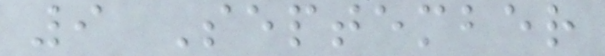9 September
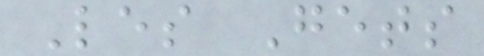Les Gets
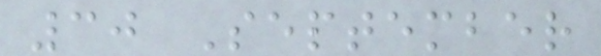30 September
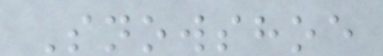Snowshoe
